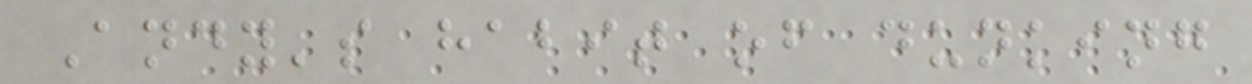Andy's habit of dunking
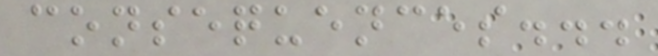consequences...
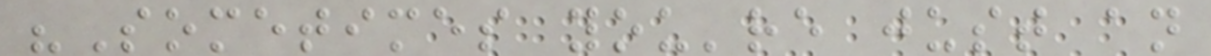"Sometimes you're just an
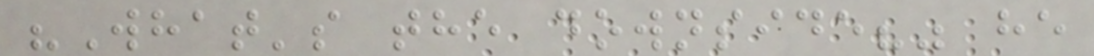"What's the downside?" he
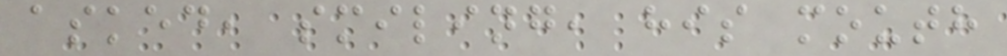asked, smiling, his mouth
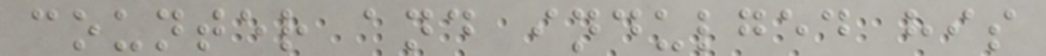counter and indulged his
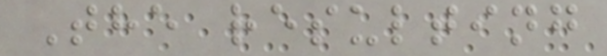The resulting
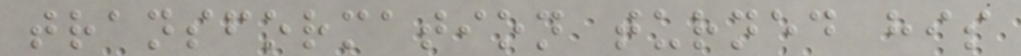transformation turned his
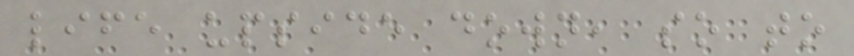life upside down, so to
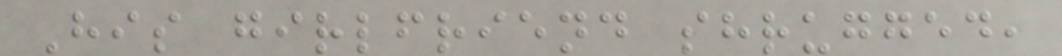His girlfriend shrugged,
